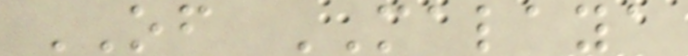OF MALAYA
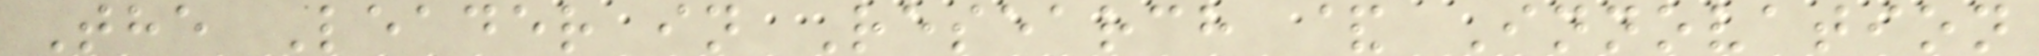The Leader in Research & Innovation
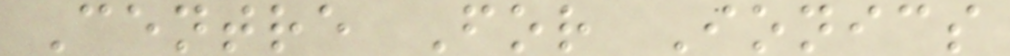Centre For Ionics
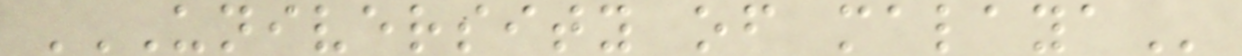UNIVERSITY OF MALAYA
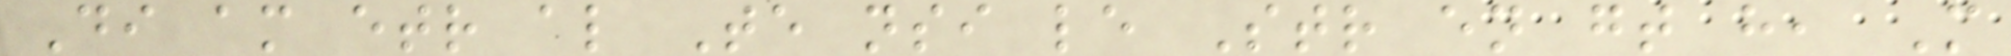Di am etr al Te nsi le Str en gt h, M
